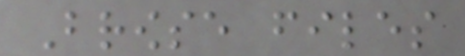Browse files
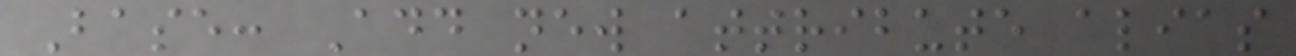Base: Add new attribute alias
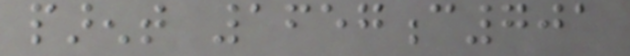parent 1657c701
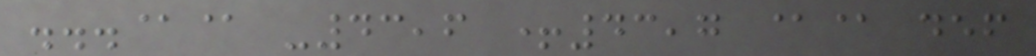...@@ -43,6 +43,7 @@ def
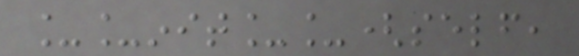__init__(self,
